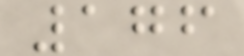176
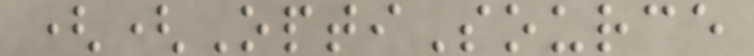((OptiSource
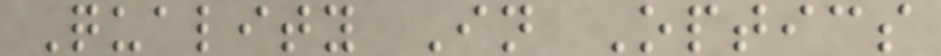Quality In Optics
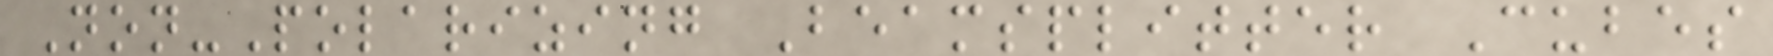Non-Polarizing Beamsplitter Cubes
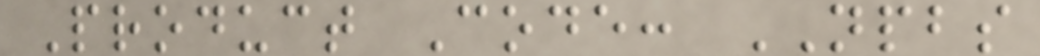Product Code: NPBS
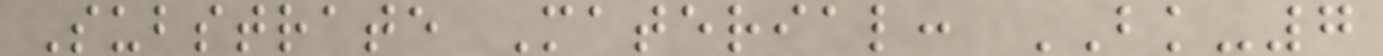Substrate Material: BK-7
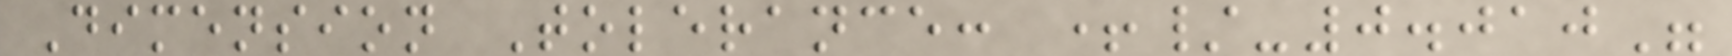Dimension Tolerance: +/-0.010"
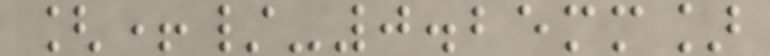[+/-0.25mm]
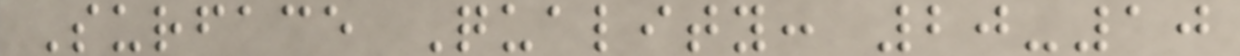Surface Quality: 20-10
